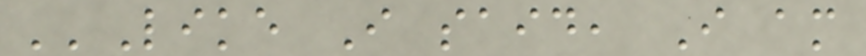''Like I said, I am
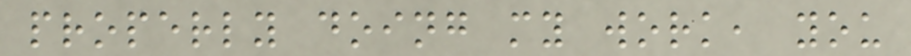properly doing my work, you
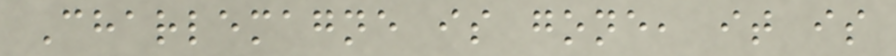Charlemagne is gone, it is
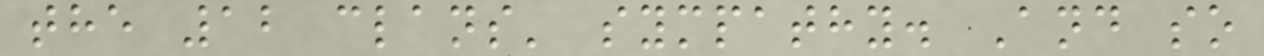the 12 clans' sympathy. And so
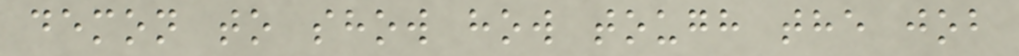demon to show how tough the job
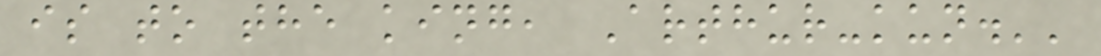is to the king, Arthur-kun.''
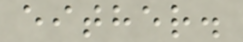either.
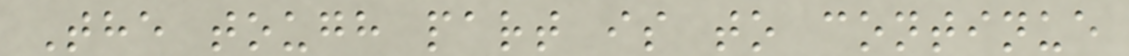The tough part is to continue
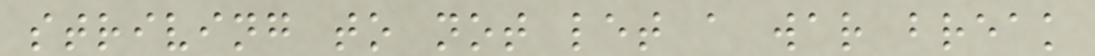striving to not let a war break
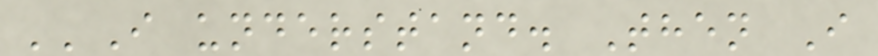''I understand. Then I
